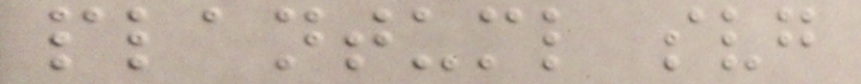plantuml svg
